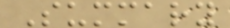Summary
